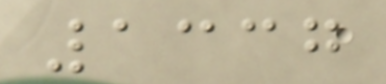1337
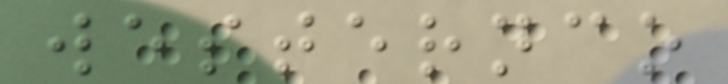westernco
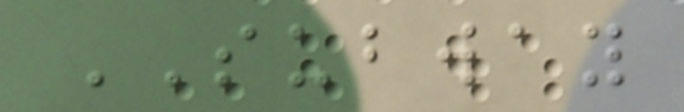SUBWAY
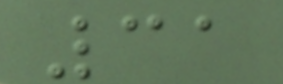31
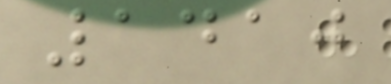1410
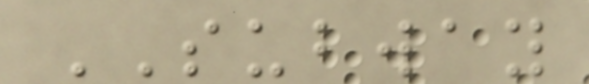SUBWAY
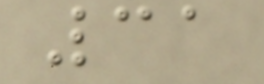31
